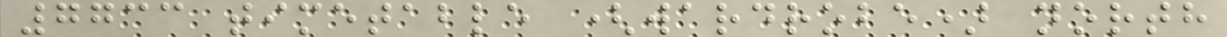7733 timetable (wardrobe) north
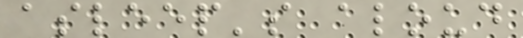asleep's aloud
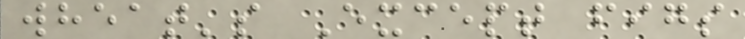wheat's Except figs
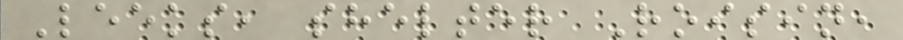Leeks, shelter Roisin,
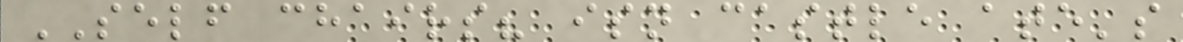SELF chairs? isn castle ate's
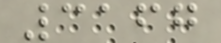3167
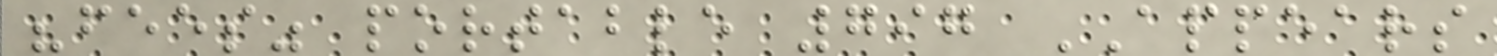"fees" portable 797 APPEARS
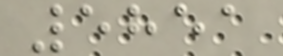5851
